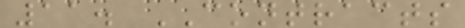11. CONTRACTS
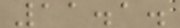11.1.
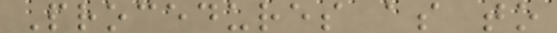Procedures as to
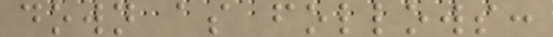down as follows:
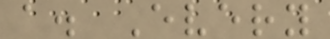a. Every
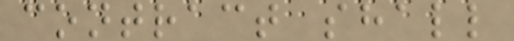contract shall
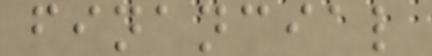financial
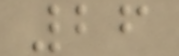26
